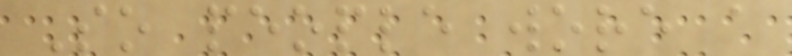So people wore a
